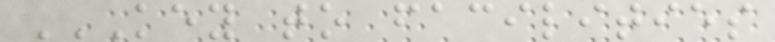KEY TO FACILITIES
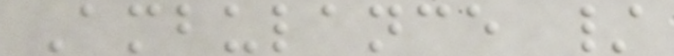Ambulance /
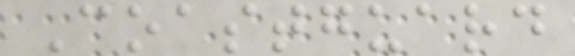Coastguard
